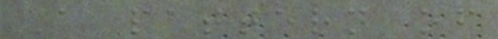A pattern of
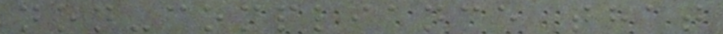non-compliance that
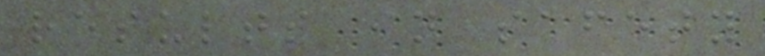results in safety
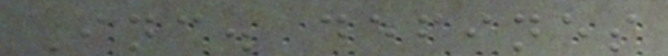Inc. defines
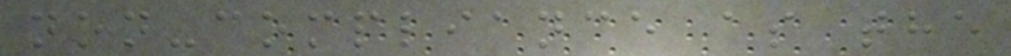non-compliance as the
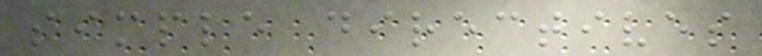simple directives
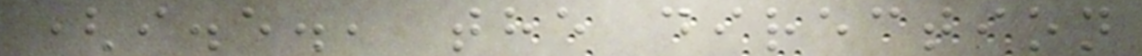(i.e., the direction
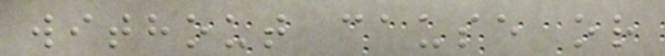without cause or
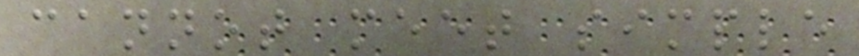cannot meet simple
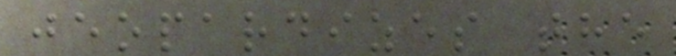jeopardizes the
